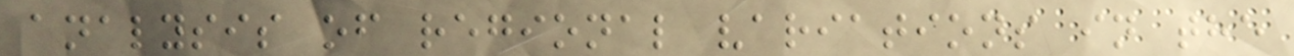analysis of regional variations in the
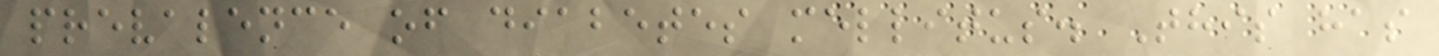prevalence of diabetes mellitus. This has
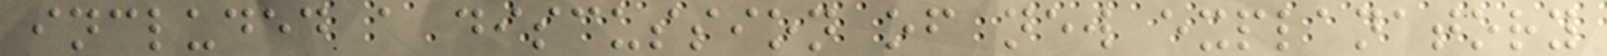included a discussion of new explanatory
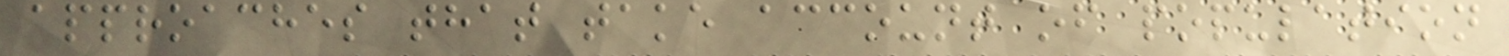approaches that take account of population
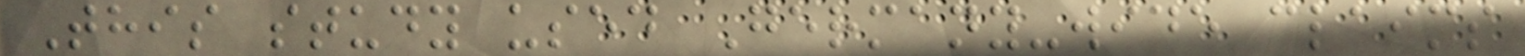This study used Germany-wide claims
